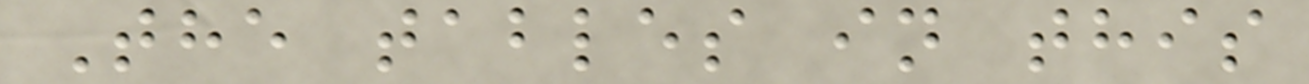The tables in this
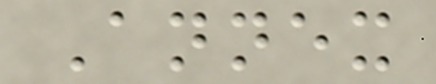Annex
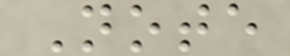Note
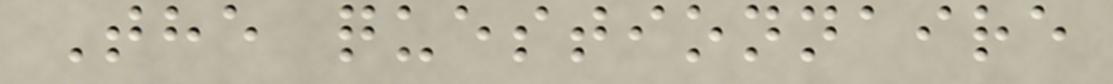The questionnaire
